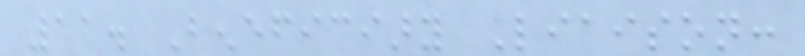11. Beneficiary Liaison:
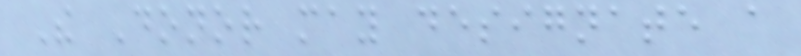The Donor may designate a
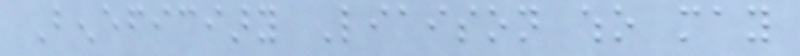Beneficiary Liaison who may
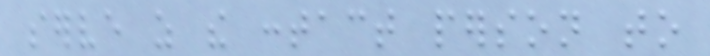serve as the contact person to
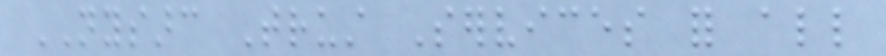NYSARC Trust Services for all
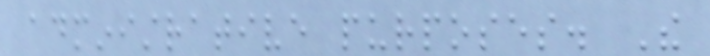administrative purposes. The
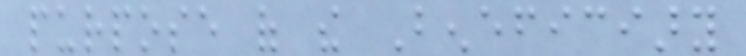purpose of the Beneficiary
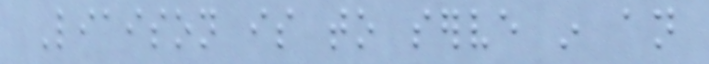Liaison is to serve in an
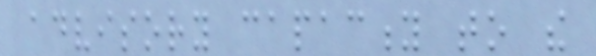advisory capacity to the
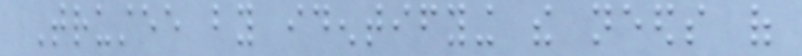Trustee by identifying the needs of
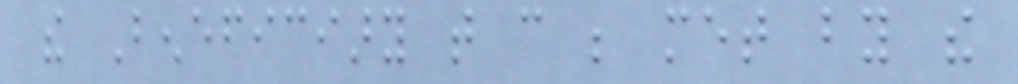the Beneficiary that can be met by the
